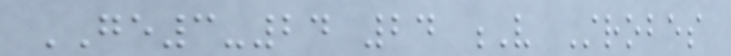GE3-24 24 V Strobes
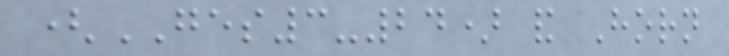(GES3-24) and Horn
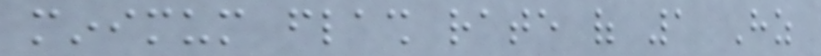minimum flash rate of 1 Hz
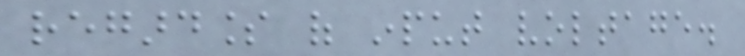regardless of input voltage.
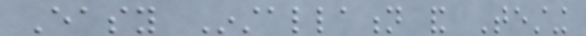Easy Installation and Testing
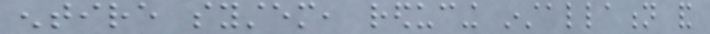entire system, reducing installation and
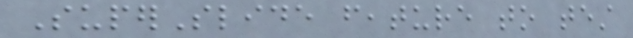SuperSlide feature to test
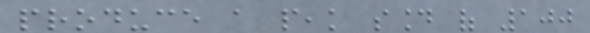produce a peak sound of 100
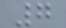7
